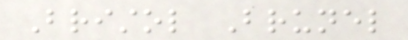Bristol Brunel
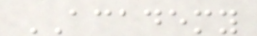ACADEMY
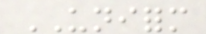UNIFORM
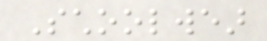Schoolwear
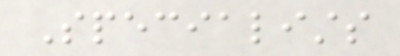Specialists
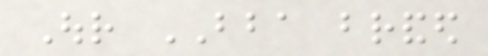Our BBA branded
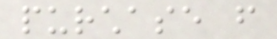purchase from
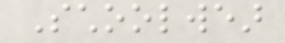Schoolwear
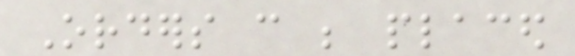Orders can be placed
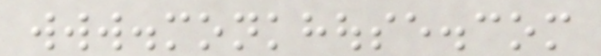www.monkhouse.com
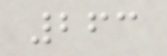263
